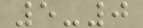5-0
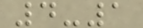4-1
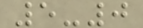5-0
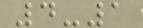4-1
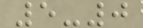5-0
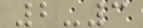2-3
